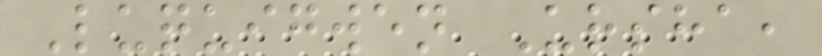Luquigwen Ursha,
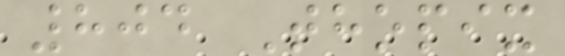804 Thopix
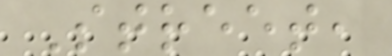Street,
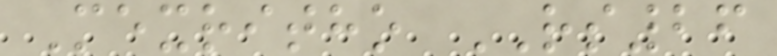Mexritho RS26
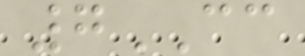7CC
